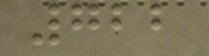722
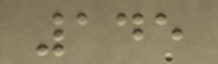145
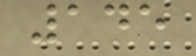145
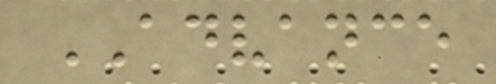ADVANCE
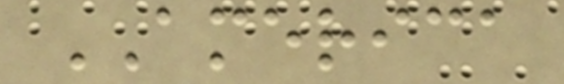AMERICA
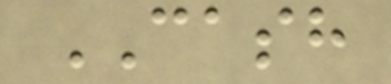CASH
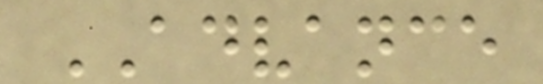ADVANCE
